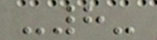-8-
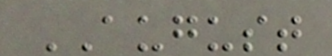AUGUST
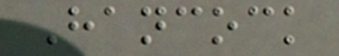Hancock
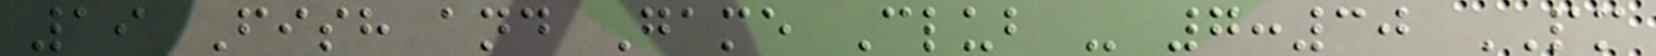19 Fish and Game Club - 7:30 PM
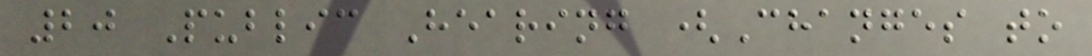20 Public Hearing (Changes to
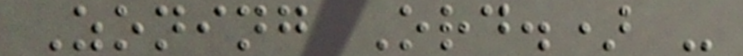Zoning Ord.) -
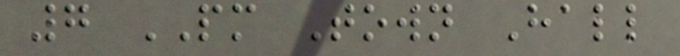7 PM Town Hall
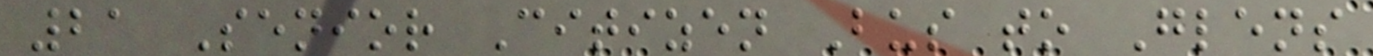21 Senior Citizen Bus to Glens
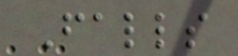Falls
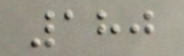180
